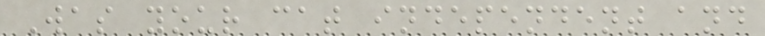Was your cat independent and
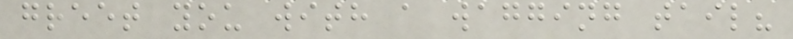greet you with a wagging tail?
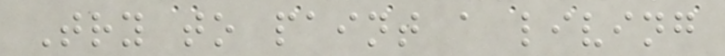Try to paint a living
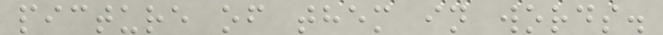picture of them in words.
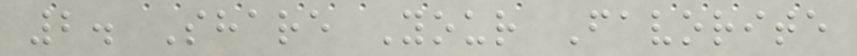2. Share Your Favorite
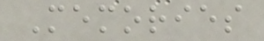Memories
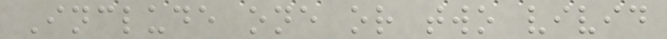Include one or two vivid
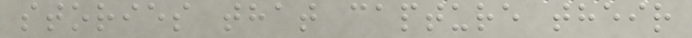stories that capture their
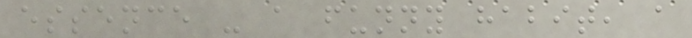essence - a funny habit, a
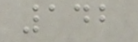142
